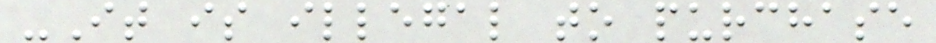-It is illegal to purchase
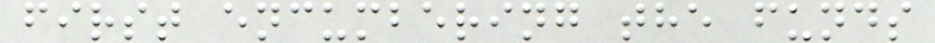first encumbering the funds
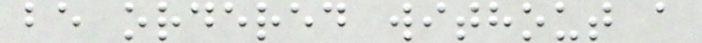be ordered without a
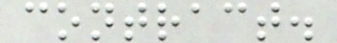contract.
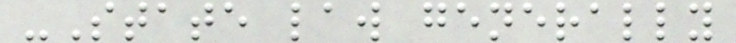-State law generally
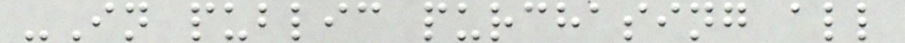-In public purchasing all
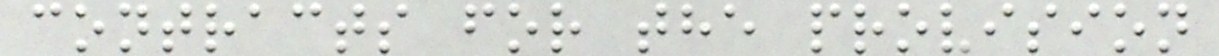contracts for the provision
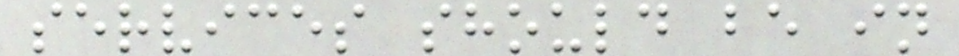services should be in
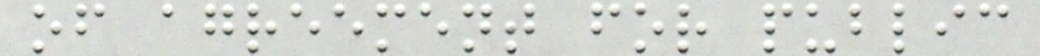of agreement for public
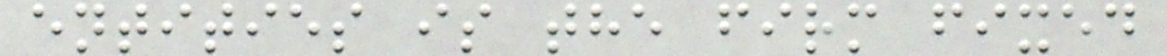entities is the firm fixed
